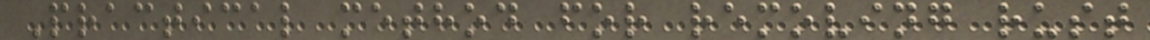Practical method for removing rust
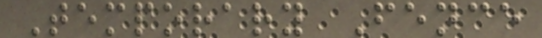Temporary Fence
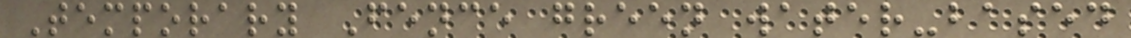Temporary Fence green water-based
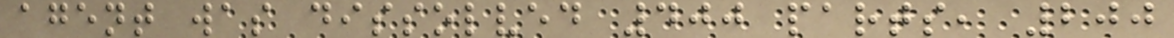agent was dissolved 400 parts, 200
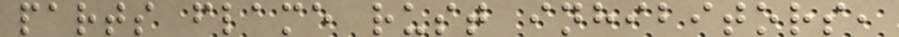parts flame rust inhibitors,
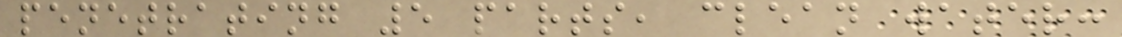penetrating 5 parts, clean water:
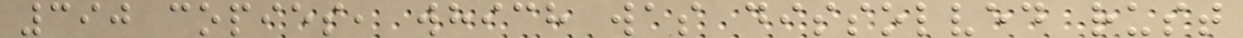390 copies, which was dissolved rust
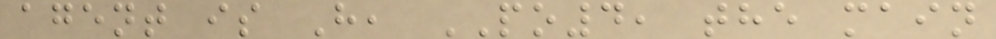agent is H, PO4, the main
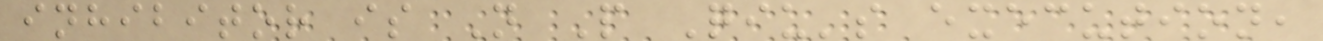inhibitor is N P Qiu's execution,
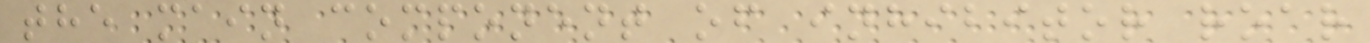the main component of inhibitor roar
